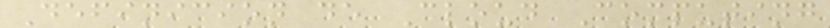Definicion de Cloud Computing
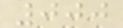000
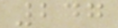247
